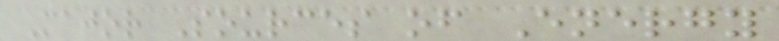Major Sources of Energy
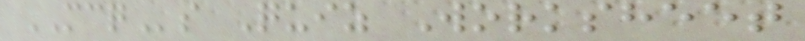MCQs Quiz Worksheet
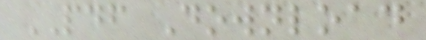PDF Download
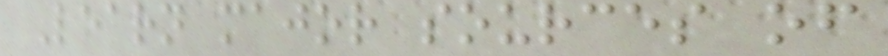Learn major sources of
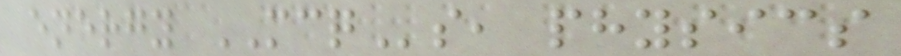energy MCQs, physics
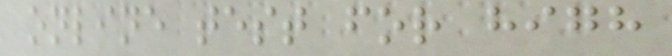online test for high
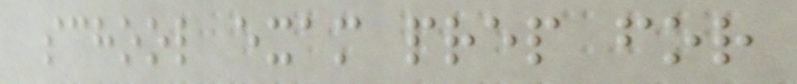school exam prep for
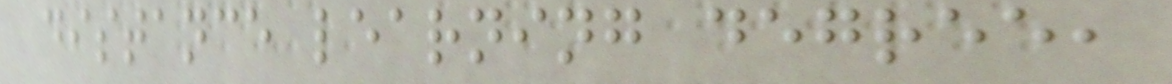distance learning degree,
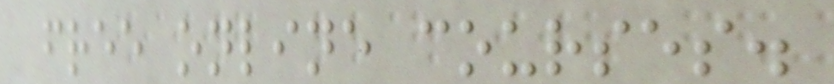free online courses.
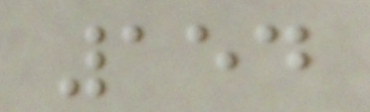154
